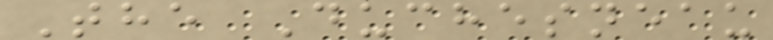The Duchesneau
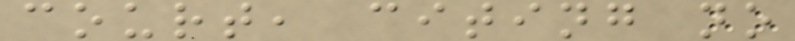court, citing no
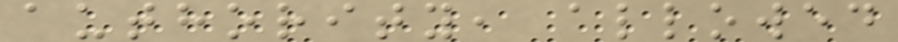authority, allowed
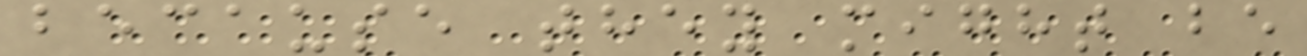because they might be
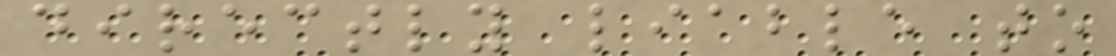directly liable to
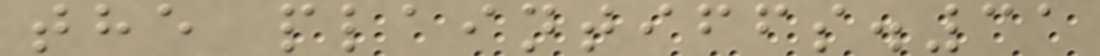the plaintiffs.31
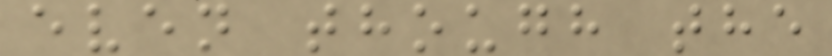even though the
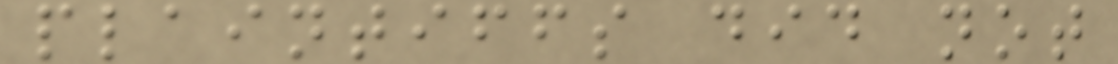plaintiffs did not
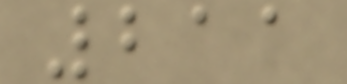211
